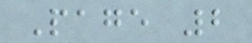Page 2
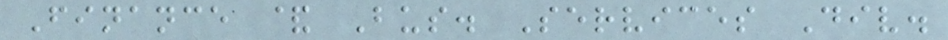Finance & Bus. Services Div.
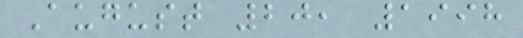August 20, 1998
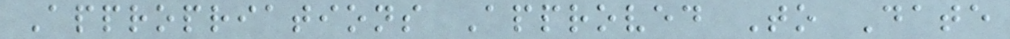Appropriations Approved To Date
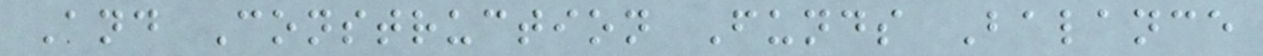And Construction Funds Balance
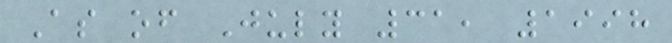As of July 31, 1998
